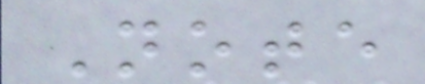Note
